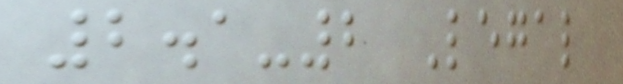2.1-2 Legal
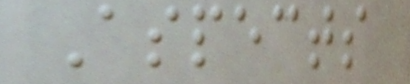Aspects
